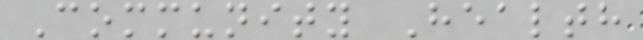Community Health
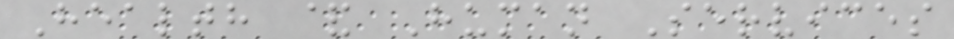Health & Human Services
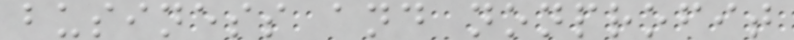business and nonprofit
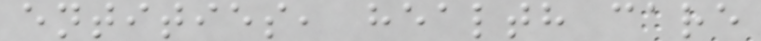entities, health care
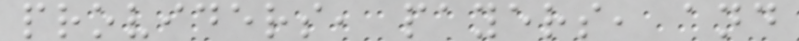providers, payers, and
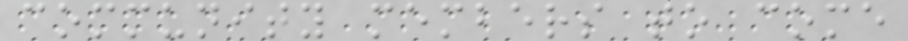community members to come
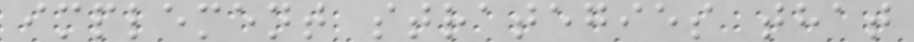implement strategies that
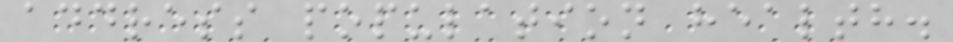address population health.
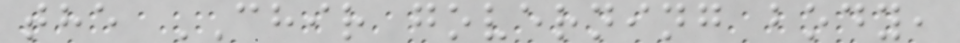the CHIR governing body,
